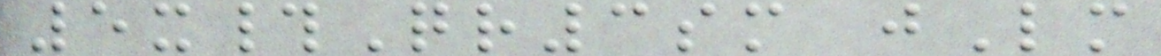5x#Qr3sm jLm
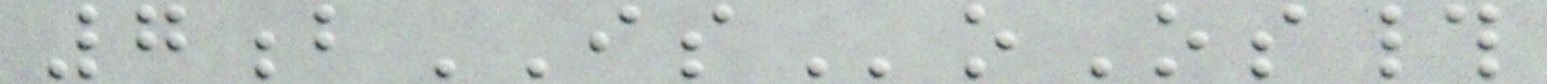7bISoOs#
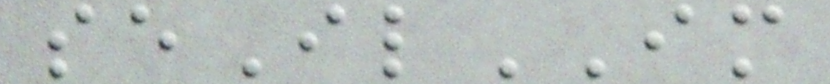seIlIM
